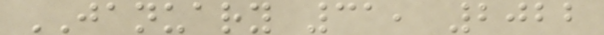JANUARY 31, 2022
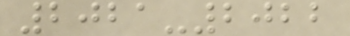2021-2022
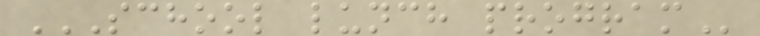SCHOOL LUNCH PROGRAM
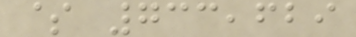$ 733,629
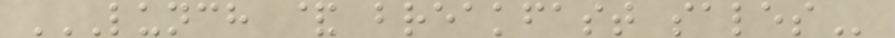LUNCH & BREAKFAST SALES
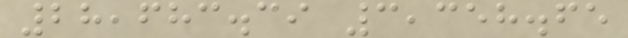28,683.39 3,358.65
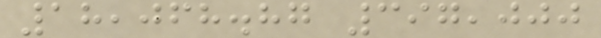18,068.87 397,000
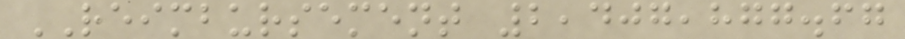REIMBURSEMENT 2,407,877.67
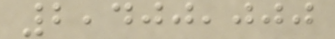2,400,000
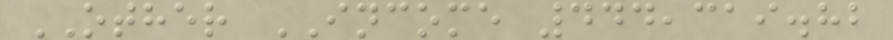OTHER INCOME 444,319.82
